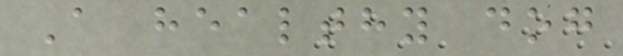A healthy dog
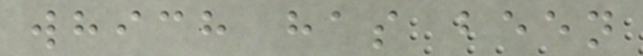which has been
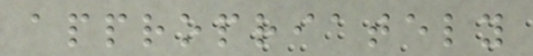appropriately
